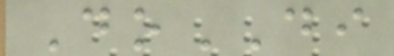DoDI
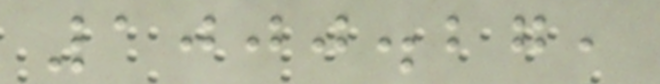1000.27,
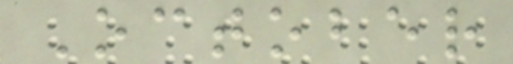October
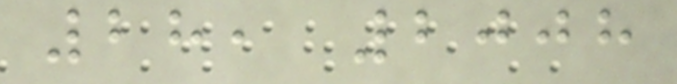28, 2008
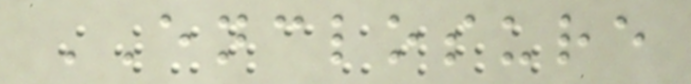ENCLOSURE
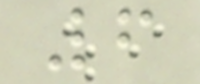6
